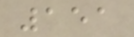151
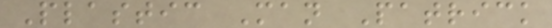Plastic Man Patrick
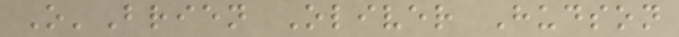O'Brien Oliver Hudson
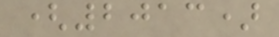(2013)
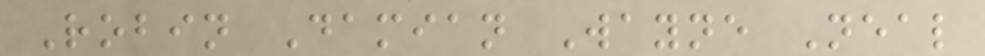Robin Damian Wayne Neal
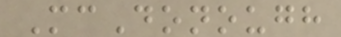McDonough
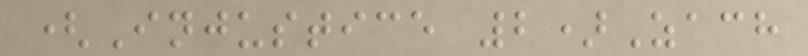(Injustice 2)Zach
